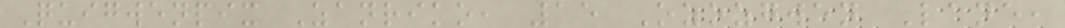Quigwenpix Zanriko, 15 Ozozgwen Lane,
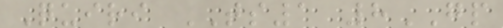Quiri TS1 8GP
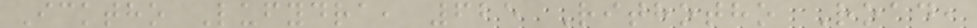Icktho Lufydra, 625 Rithotho Road,
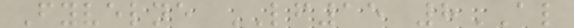Fyvelne LF15 8AL
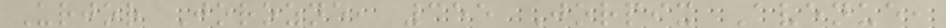Urjor Jorozne, 355 Jorpix Avenue,
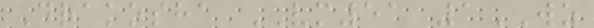Drakosha VM51 1WZ
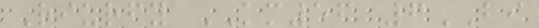Riurfy KM56 6BI
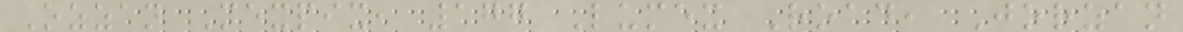Ozzan Mexpix, 177 Lumex Road, Jorzan
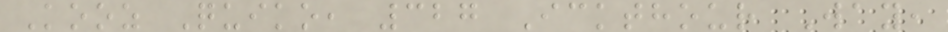Kooz Quiko, 327 Ickthour Way,
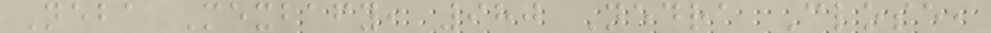Neba Mexbafy, 980 Nedra Close,
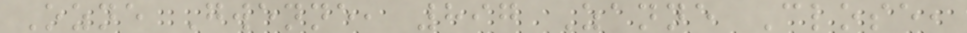Ozne Gwenne, 897 Zanne Close,
